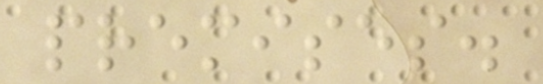premises.
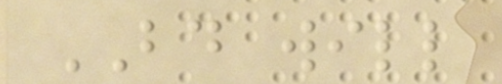BD will
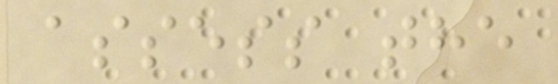assess the
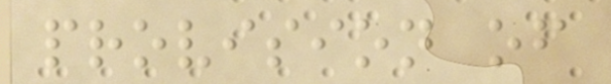provision of
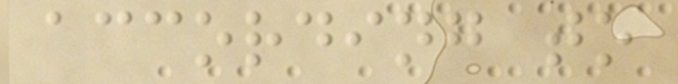according to
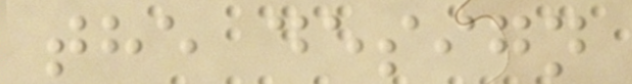the design
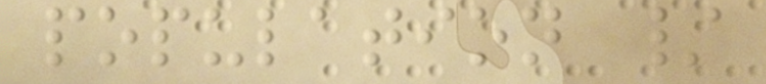population /
